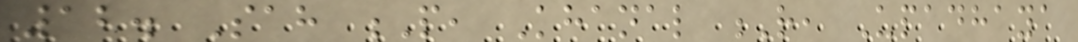12. Sah P, Khanal R, Upadhaya
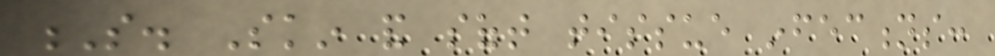S. Skin and soft tissue infections:
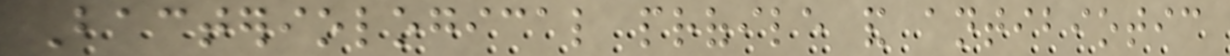Bacteriological profile and antibiotic
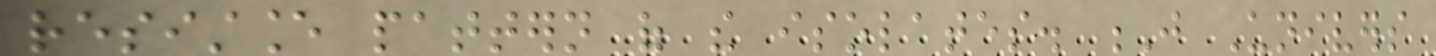resistance pattern of the isolates. J Univers
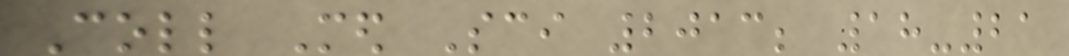Coll Med Sci 2013; 18-21
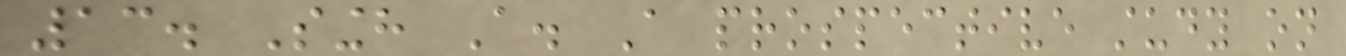13. Singh A. A prospective study on
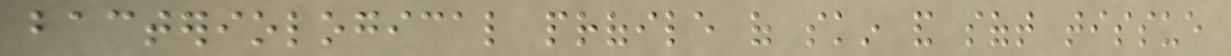bacteriological profile of skin and soft tissue
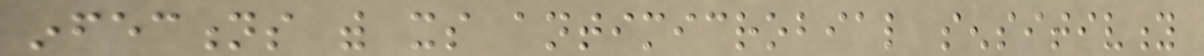infections with its antimicrobial sensitivity
